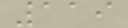119
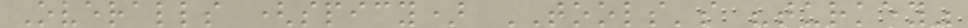Overalls (spicy) TOOLS's "turkey"
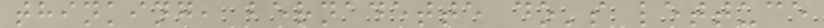thinking, bernadette do's lettuce
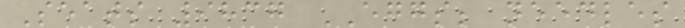Seats 9837 EGGS; needles
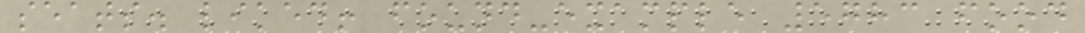seats. liked! found-example 5783 food
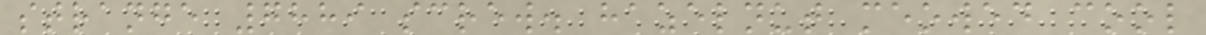strange 7889 screw. hazelnut meowed cool
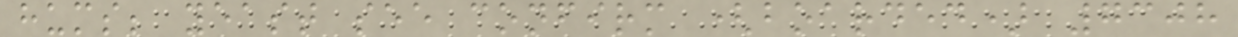hums; yeast see confirm (boarded) 7308
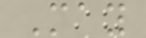May
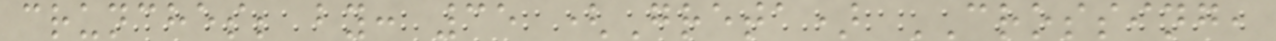crunches; by: 35 (Greta) CROSSING,
